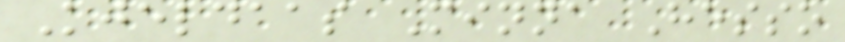Kjeldaas Minna Hesso
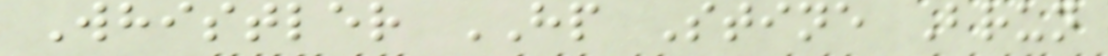Whistler HP Stine Brun
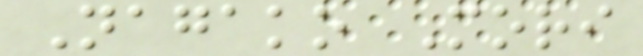Nagako Mori
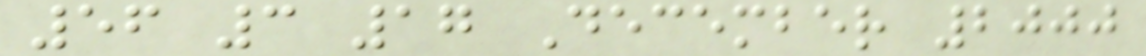56 3 17 December 2000
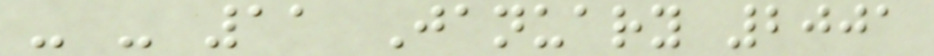- - 11 January 2001
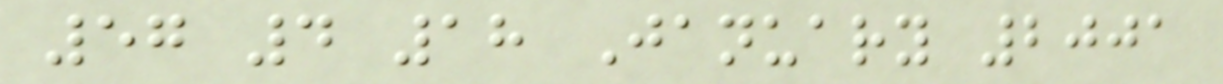57 4 18 January 2001
